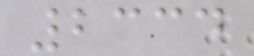2334
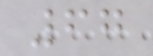67
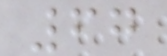67
